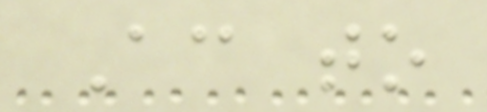According to
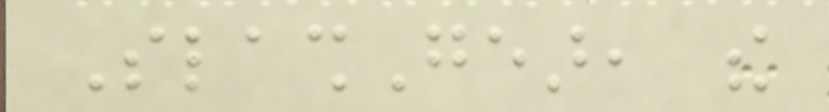SlashGear, the
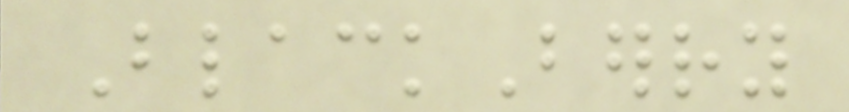BlackBerry
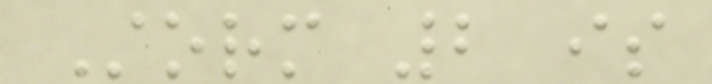Storm 2 is
